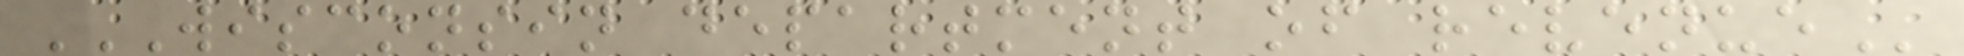WISCONSIN DEPARTMENT OF REVENUE
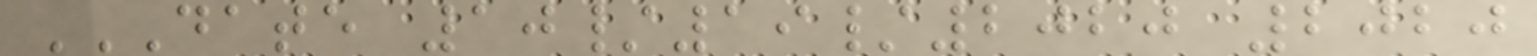DATE 10/19/2020 2020
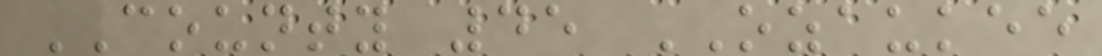COUNTY 45 OZAUKEE
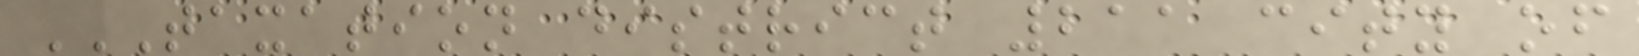TAXATION DISTRICT 211 CITY OF
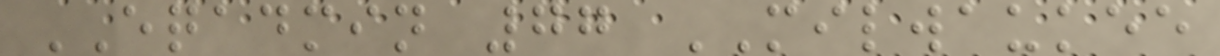EQADMIN 77 MILWAUKEE
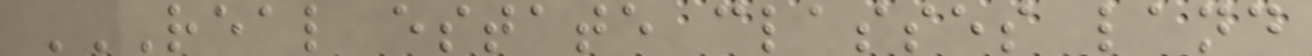REAL ESTATE CLASSES LAND
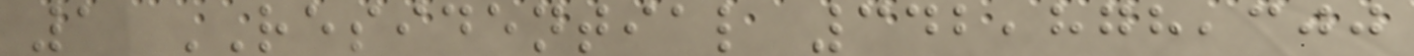1 RESIDENTIAL 342,878,300
